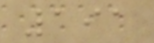191
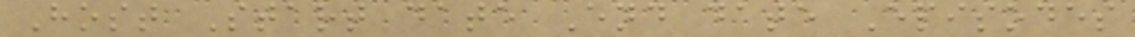Host Start date End date Episodes
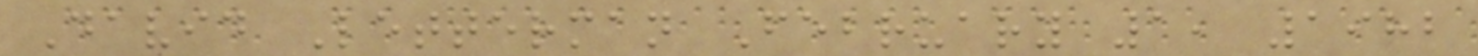David Letterman February 1, 1982
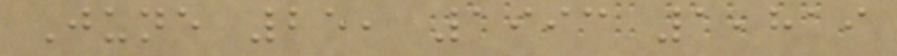June 25, 1993 1,819
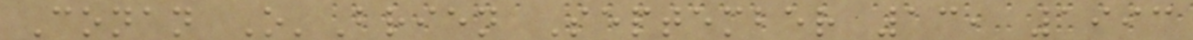Conan O'Brien September 13, 1993
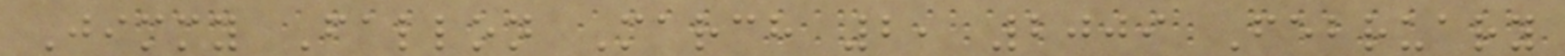Jimmy Fallon March 2, 2009 February
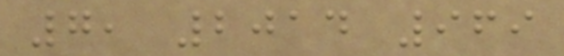7, 2014 969
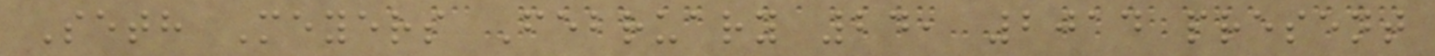Seth Meyers February 24, 2014 present
